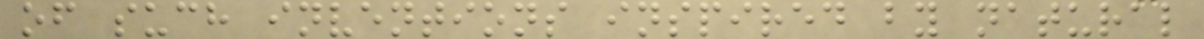of such inventions inspired by natural
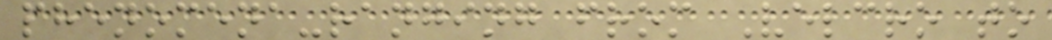phenomena-ranging from Velcro to
